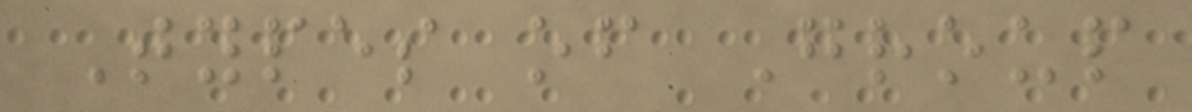Types of Group
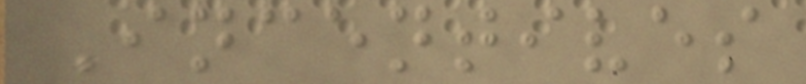Incentives
